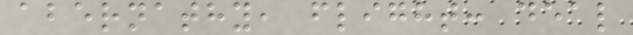abernathy, flight: deal
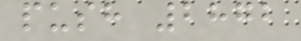push 2872
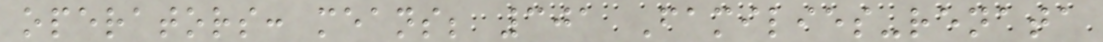operators: means; 301 Families-renata
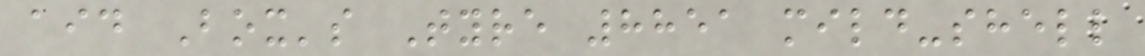aid Box's Tyre 8851 mild-shell
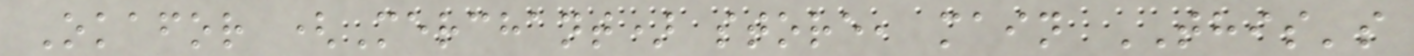Okafor (Merchant) store, main THIS's
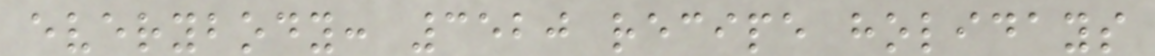everybody: 3520 recipe holidays
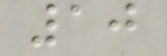10
